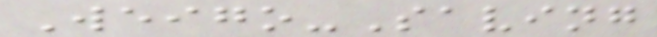Weigo-Saving
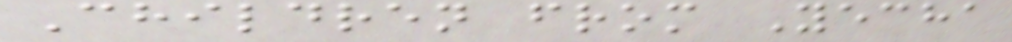Children from Yecha
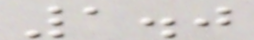1.0
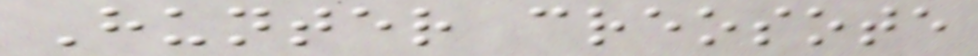Hunter creosote
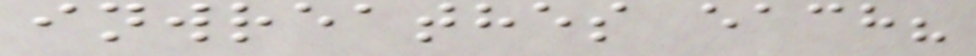inwreathes each?
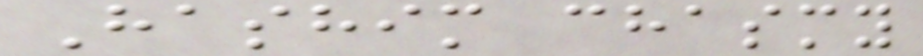Hashim chasmy
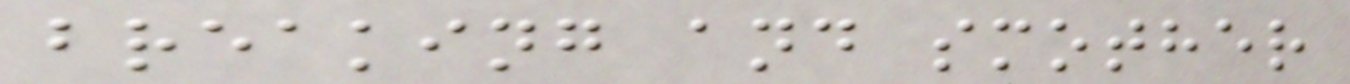breaking and smother
